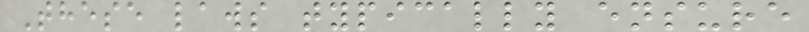These laws typically ensure
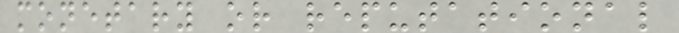monetary or reputational
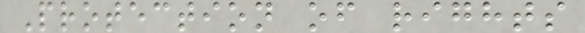Protection of rights
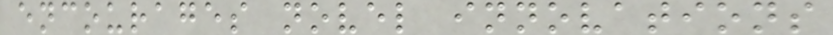encourages novel innovations
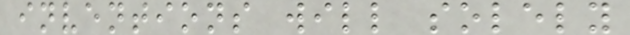inventions will solely
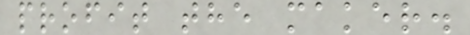profit the maker.
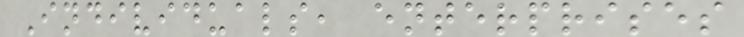Individuals, enterprises
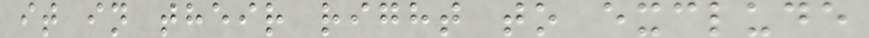it in their right to exclude
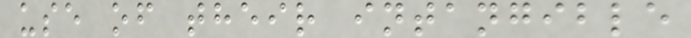use of their intangible
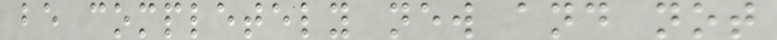be completely new and not
